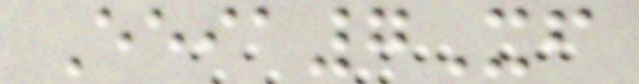Eeia7Xf
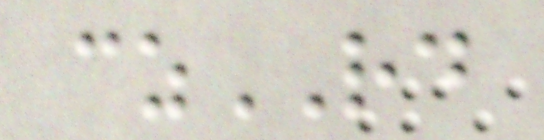czRD
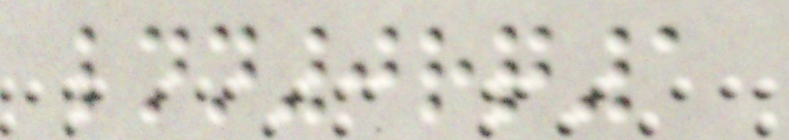lnn0rq1
